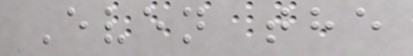Even the
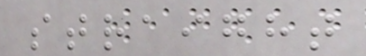straight
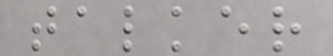talker
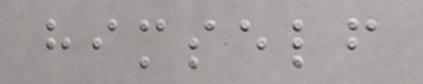himself
